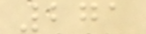271
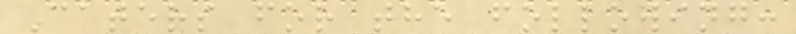Caters for the following:
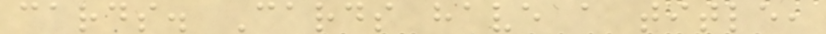cards. Cards have a title,
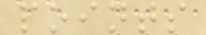points
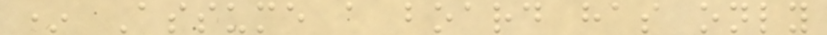* Assume a board has only
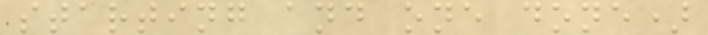starting and one done)
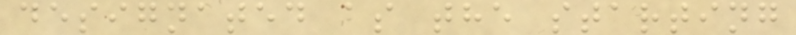designated as the starting
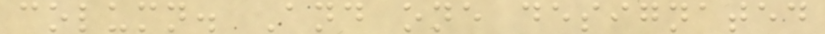column. And one designated
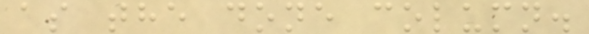as the done column.
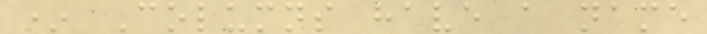* Columns have a name
